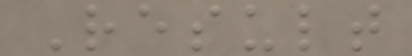Result
